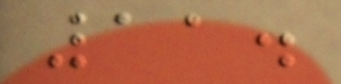11.
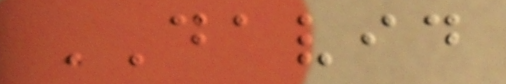DAVID
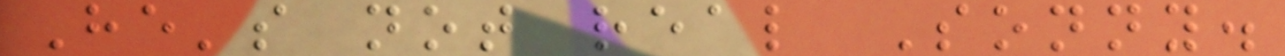He's not real Sonny.
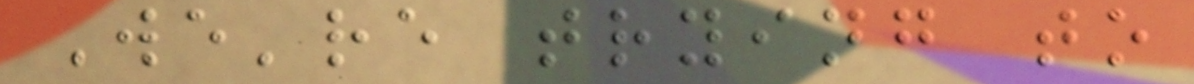We're trying to
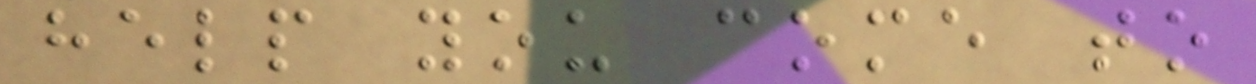help you come to
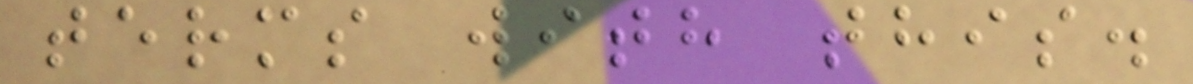terms with this.
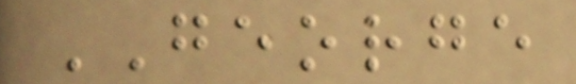GEORGE
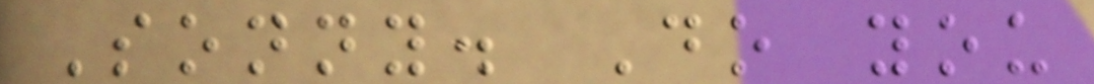Sonny. Do you
